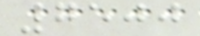7500
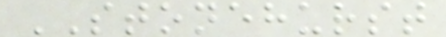STONEHURST
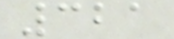321
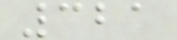321
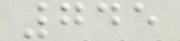745
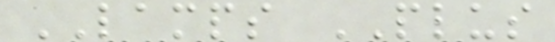LAMPS PLUS
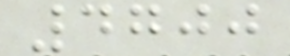4700
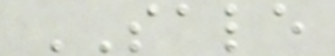SALE
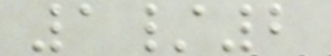1/2
